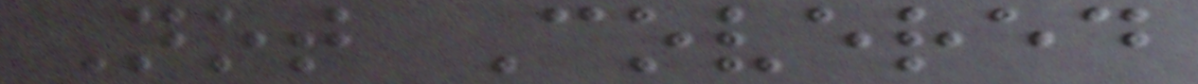Not Covered
